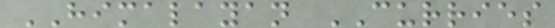HIMALAYAN CURRIES
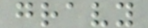gravy
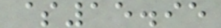$15.95
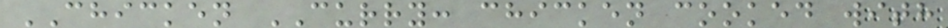CHICKEN CURRY: chicken cooked with
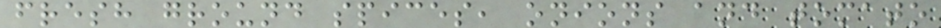fresh ground spices, onions and tomato
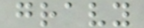gravy
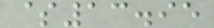$13.95
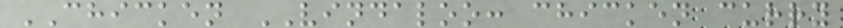CHICKEN VINDALOO: chicken curry
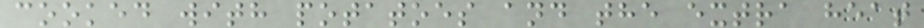cooked with potatoes and the extra heat
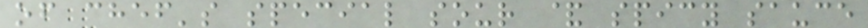of chef's special sour & spicy sauce
